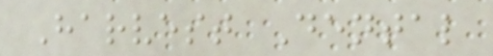Harvest Dental
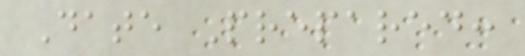Date Prepared:
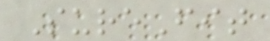SureFit
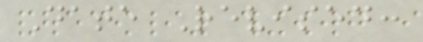Date Revised:
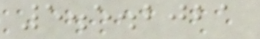5.5.2021
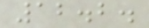12.2.
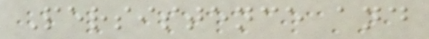Persistence and
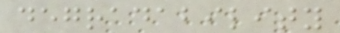degradability
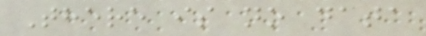There is no data
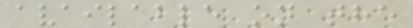available on the
